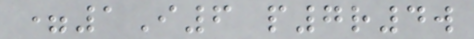=1I6 p7r4w
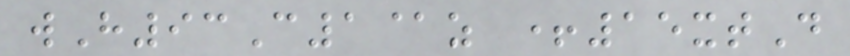wH93C1@z +15xtD
